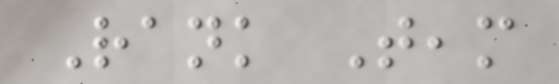Rank Team
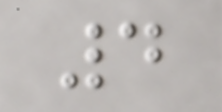4
